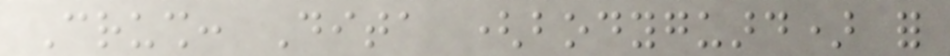Crush: Dita (bodyguard) for
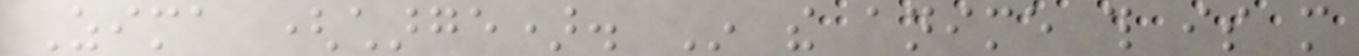Zima (charge). In the anime this is more
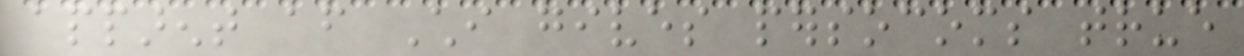apparent after Chi gives persocoms true
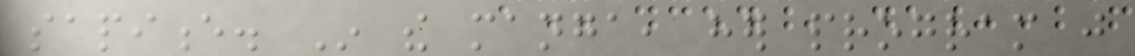sapience. In the manga, her program just
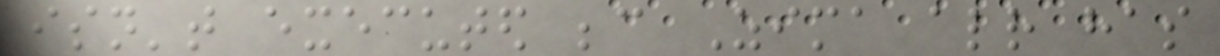isn't executed because Zima already has
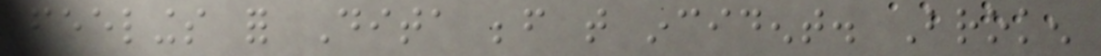feelings for Dita before that incident. Broken
